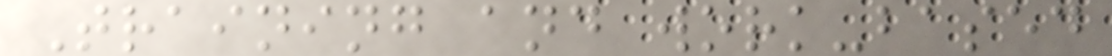Training and work-based
